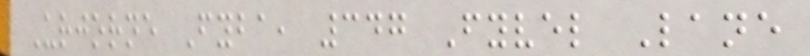Urjorne Fyba, 347 Fyvel Lane
